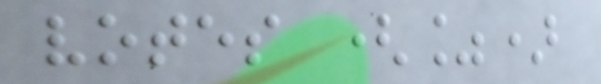votes (%)
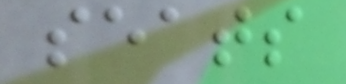seats
